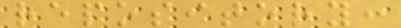repository:
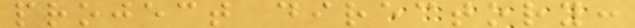project directory:
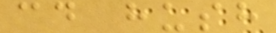cd hush
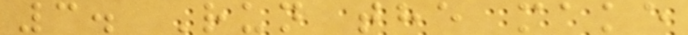3. Run the make
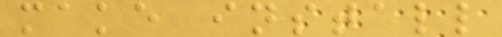make install
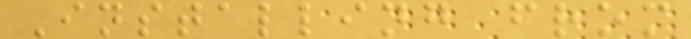Installing from
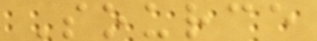Source
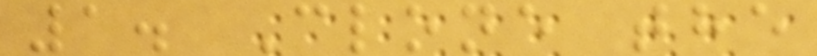1. Clone the
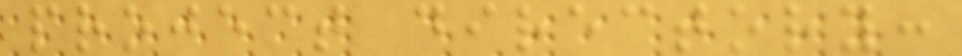project directory:
